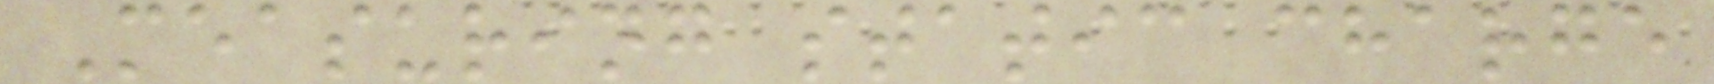Measuring static charge
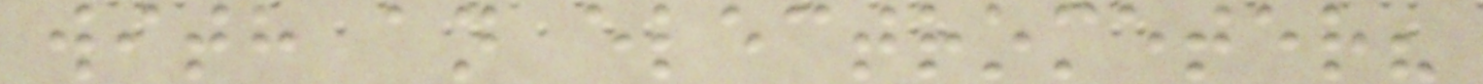with an electrometer?
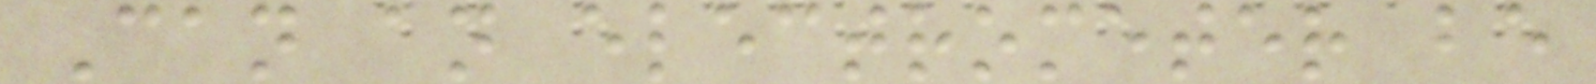Can an electrometer be
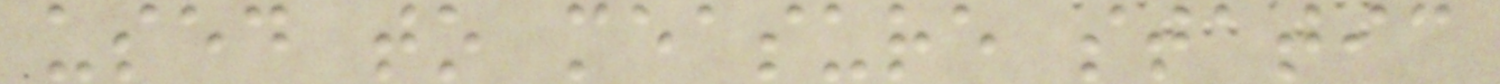used to measure static
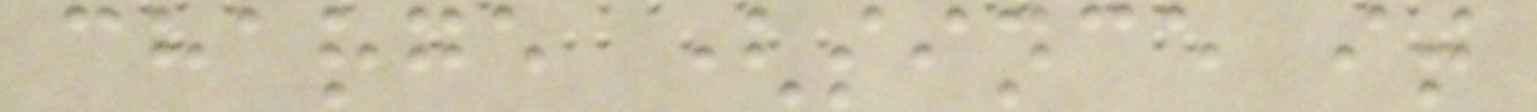charge (since it
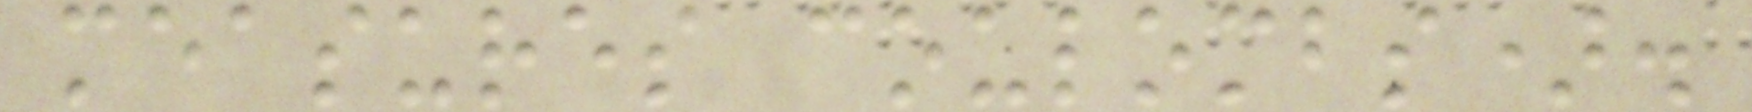measures coulombs).
